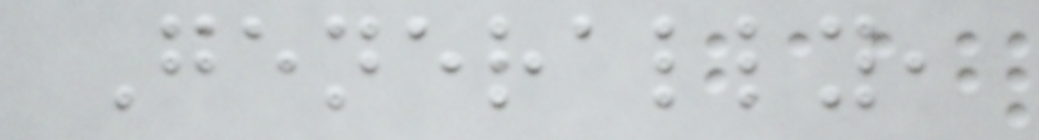Generally,
